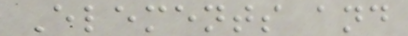Elements and
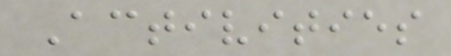Activities
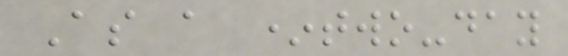As a *two-day
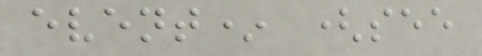event* (see
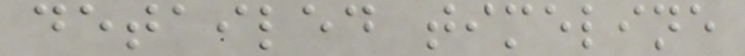detailed timeline
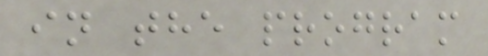in the program
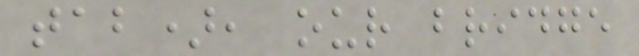tab), our bridge
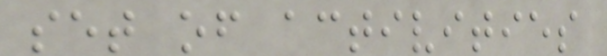set of activities
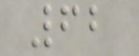62
